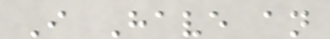I Have an
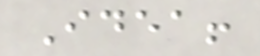Idea!
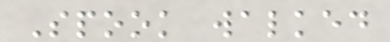Spook walked
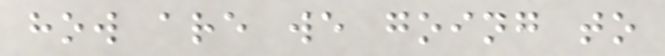how are we going to
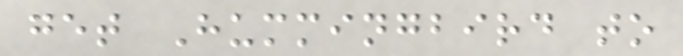get Hummingbird to
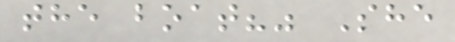the boat?" She
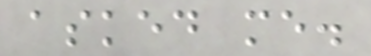asked me.
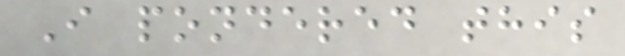I pondered this
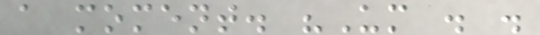a moment. "Um . .
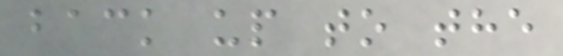back up to the
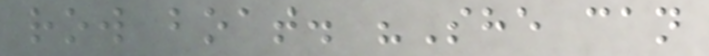row boat. "She can
